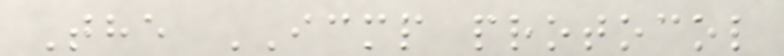The ICMP protocol
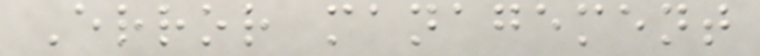Error management
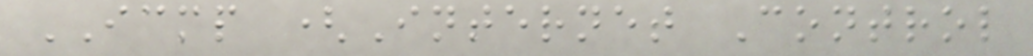ICMP (Internet Control
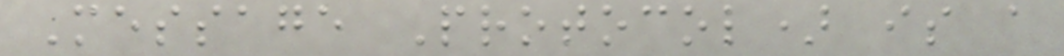Message Protocol) is a
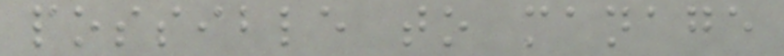possible to manage
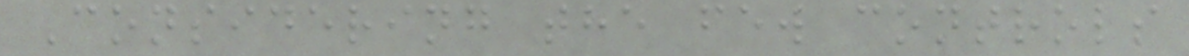Considering the few controls
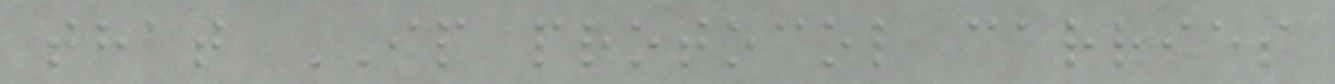that IP protocol carries
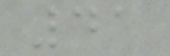41
